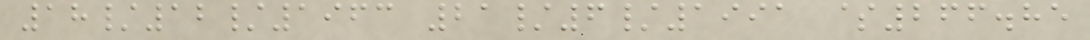18/12/1963 21/6/1991 $266.85
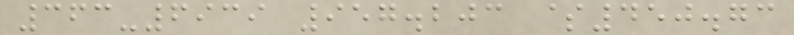363-6939 957.203 $450.73
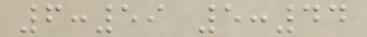6:59 5:44
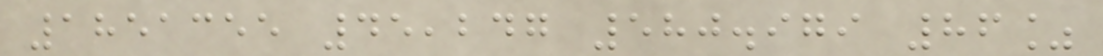1851355 45,247 580.979 86%
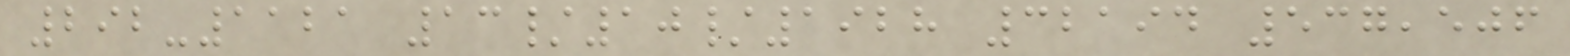292-1121 13/10/1928 32194 537,506
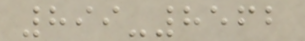899-8562
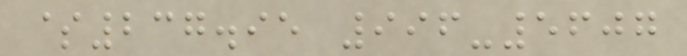$237.95 996-5607
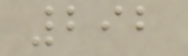292
